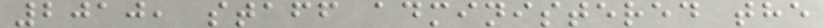2010, staff administered the
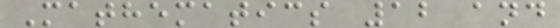Mathematics 12 and
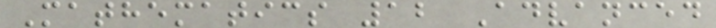Mathematics 12 Advanced
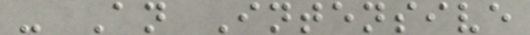- An Intensive
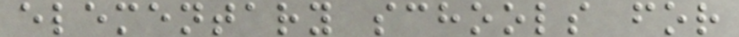elementary schools for
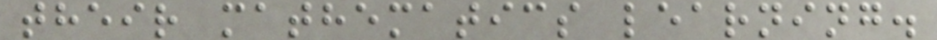their mathematics learning.
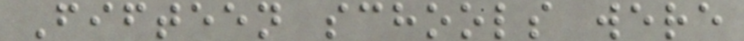Fifteen schools were
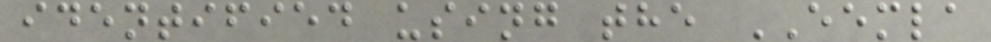identified using the EEMLA
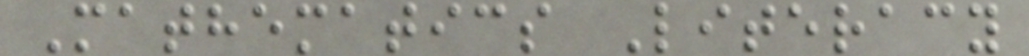Mathematics Literacy
